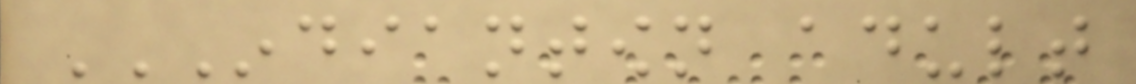INDIANTOWN ADULT
